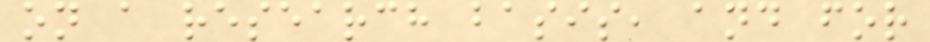on a research basis, and for
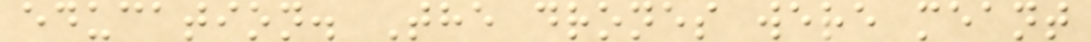education. The drones were meant
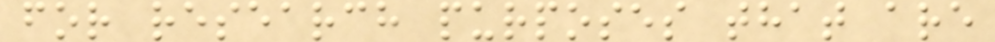for research purposes that are
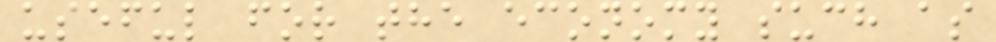useful for the economy such as
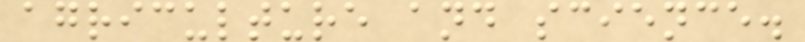agriculture and science.
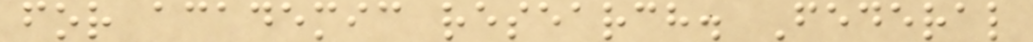for academic research. Federal
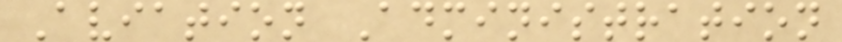Aviation Administration
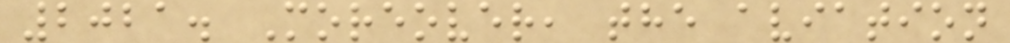2021. Moreover, the aviation
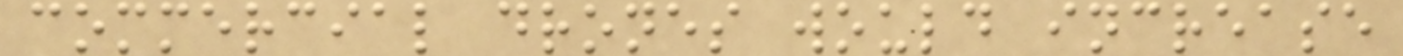commercial drones would increase
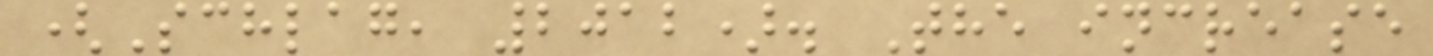(Schlag, 2012). The increase
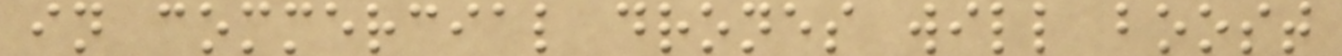in commercial drones will boost
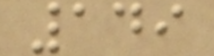149
